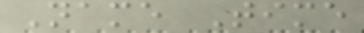Name Time
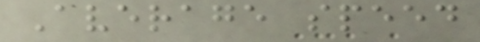Average speed
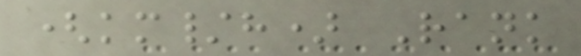(km/h) Rank
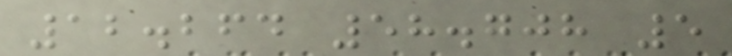12.264 58.708 5
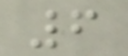6
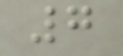7
